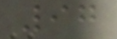97
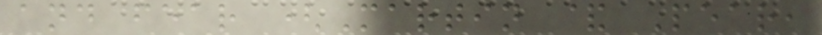and fear (Martin & Pear,
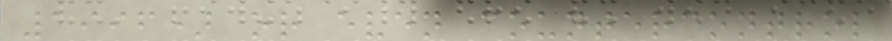1996) or even countercontrol
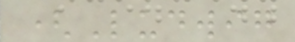(Ludwig
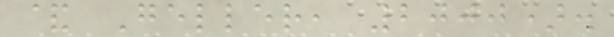& Geller, 2000).
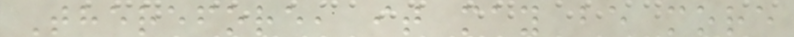Therefore, it may be more
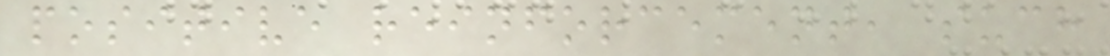positive reinforcement, such
